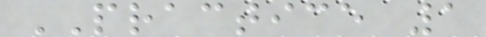PRACTICE 1
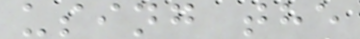using the
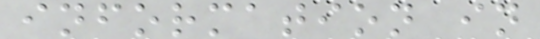information in
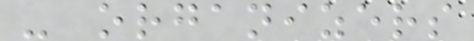- organizers
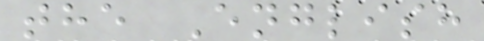the English
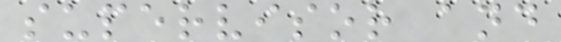supervisor and
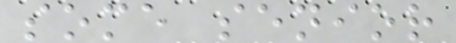some senior
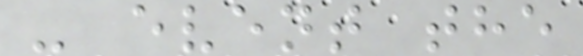- event the
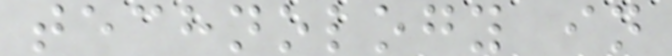technology in
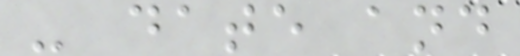- date and
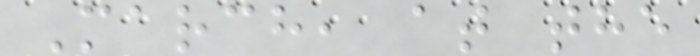March, at the
